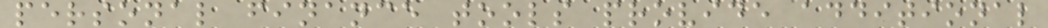personal finance tools provide additional
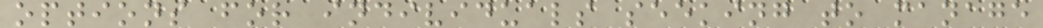options for individuals seeking to manage
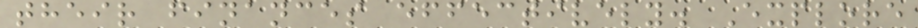their finances effectively. Explore
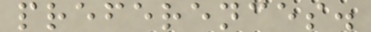preferences.
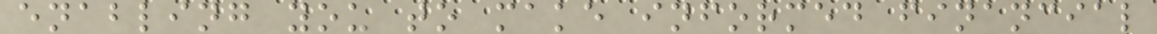enabling you to make informed financial
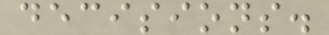decisions.
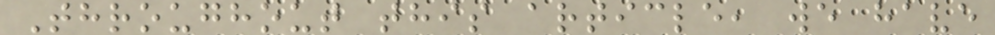Throughout this article, we have
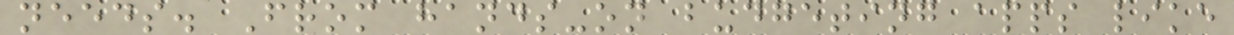needs. From hands-on budgeting apps like
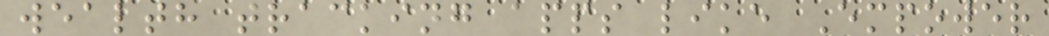wealth tracking apps like Empower
